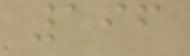196
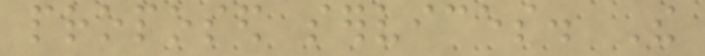proposed services. The
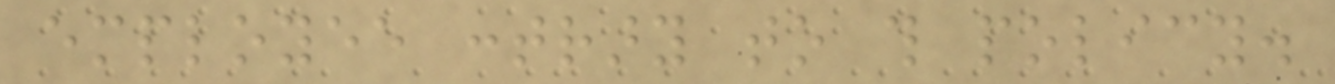employee contrary to this policy.
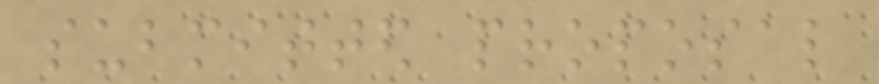submitted proposal
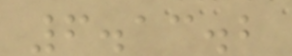6.13.2
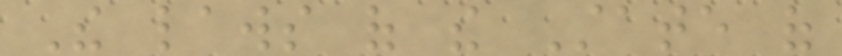The laws of the State of
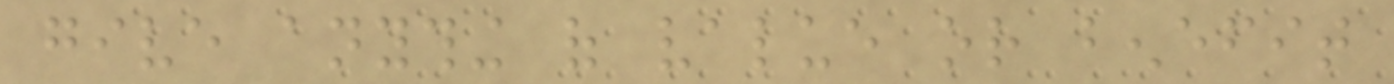give anything of value or benefit
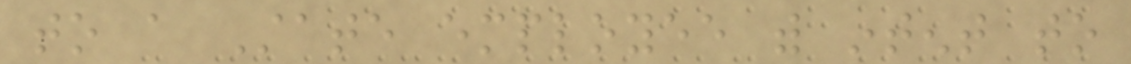to a State employee with intent to
